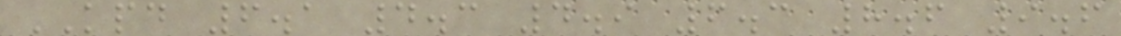KPD 6.1 4.3 4.9 6.3 8.6 9.6
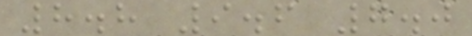8.8 9.6 7.0
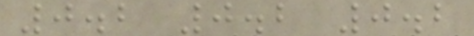0.2 0.2 0.2
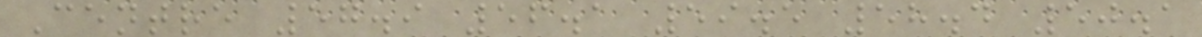Centre 57.9 56.1 59.5 58.4 50.1
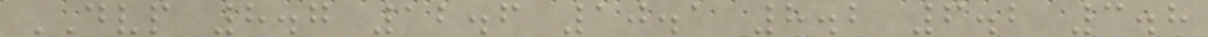DVP 8.7 12.6 10.1 8.2 6.2 3.8
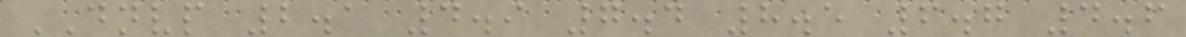DNVP 2.1 4.9 7.4 8.5 6.7 4.6
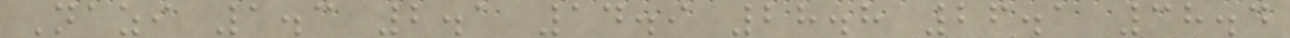Nazi 1.3 2.1 14.9 28.8 26.1 38.4
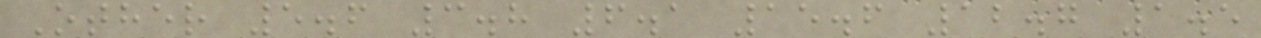Other 5.6 3.8 6.1 15.6 12.7 1.5
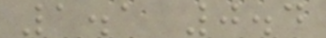1.1 0.4
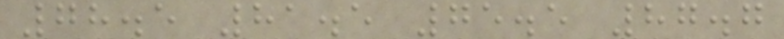78.5 81.5 75.5 87.7
